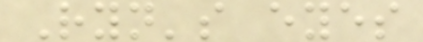Ryn's eyes
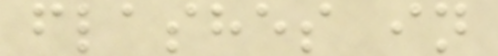flashes in
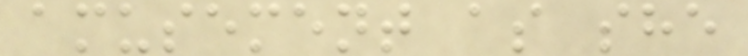amusement as she
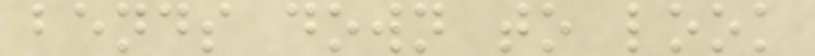bends down to look
